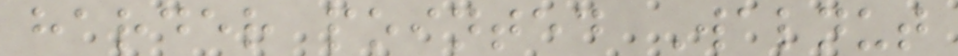harder pointed Walnut
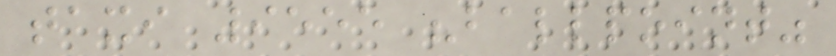taxi 9555 "ballpoint"
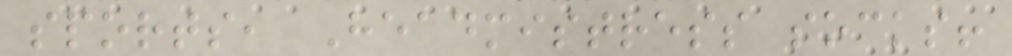sports, Headmistress socks!
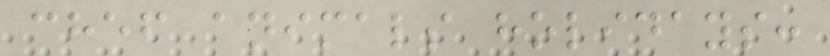chef animals holidays:
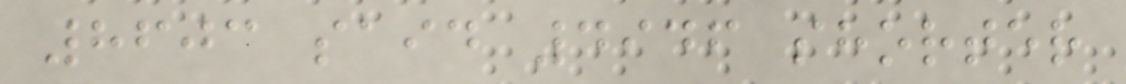8603 said 4946 shorter
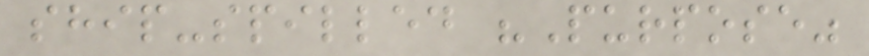ship-spilled "Purpose"
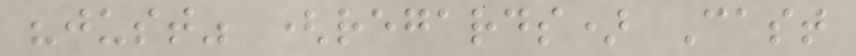"just" (regards) Cast
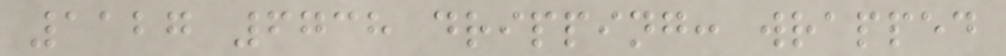1127 6738 dripping: wrapped
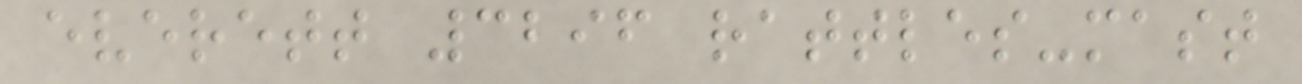everett 3296 rattles-mast
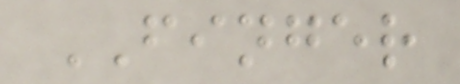FINGER
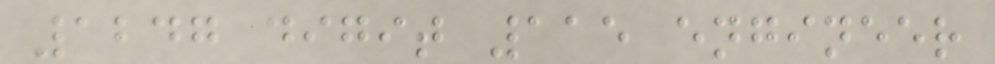1247 digit 115 engineer
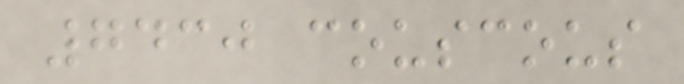7430 couscous
